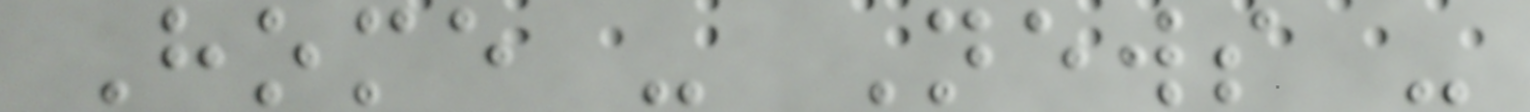Home - News -
